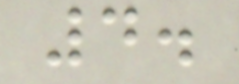4.
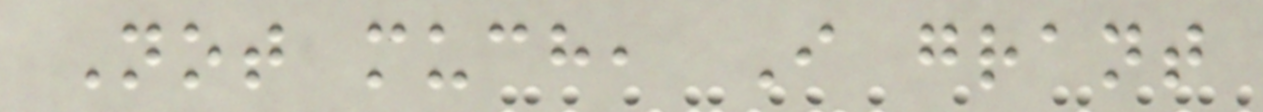Not much, I grant
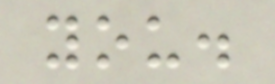you.
